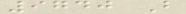9740 B
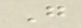G
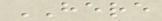HERE
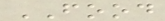FOOD
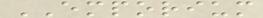EMPORIUM
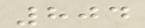804
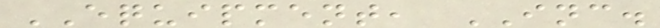EQUIPMENT, INC.
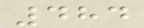484
